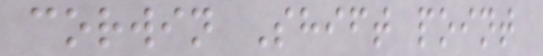corwin Shift point
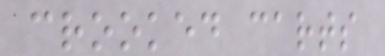crooked carts
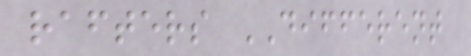rafters DIFFERENT
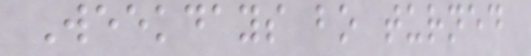Weekdays bo turned
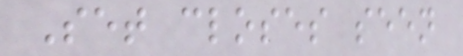Set closes seen
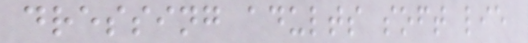dressing adults soft lie
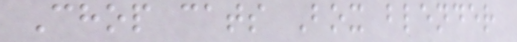Chop cats Box blender
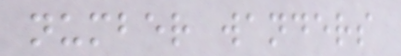number wanders
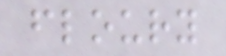floury
